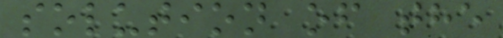solution of the
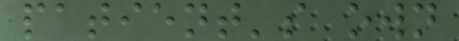patient's own
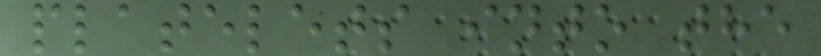platelets into the
